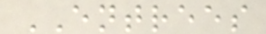ENTREES
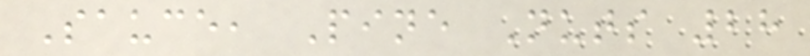Sauce, Pine Nuts 28
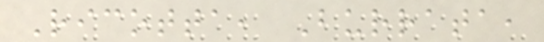Ricotta, Burrata,
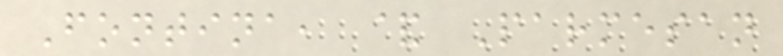Fontina, & Parmesan
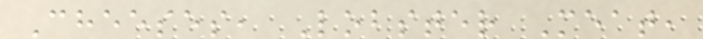Cheeses, Lobster Meat,
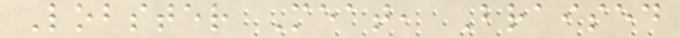Lobster Meat, Braised
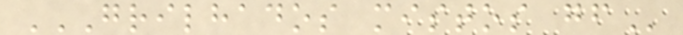GRILHADOS MISTOS GF
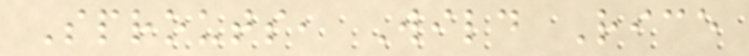Sprouts, Wild Rice
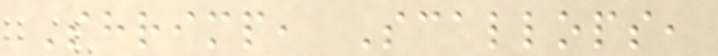Shrimp, Scallops,
